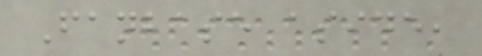Fanbase aside,
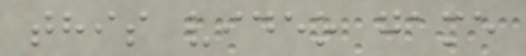this video game
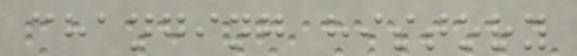changing history
